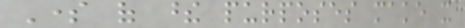Some of these purposes make it
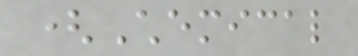(Chemical
